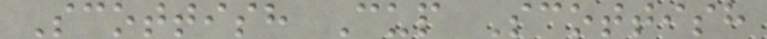Scottish Cup Scottish
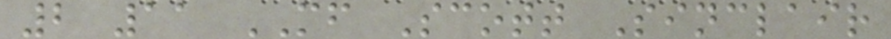2 11 MF Scott Sinclair
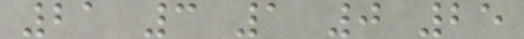21 3 1 0 25
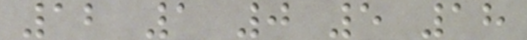12 1 0 5 18
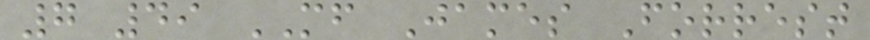7 49 MF James Forrest
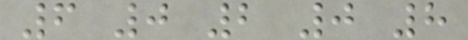6 0 2 0 8
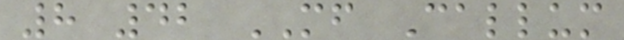8 42 MF Callum
